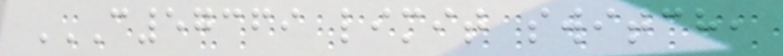C57369 LIMIT SWITCH,
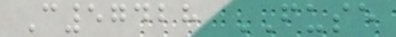C57428 FUSE
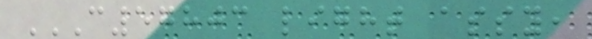C57803 LIGHT ASSY,
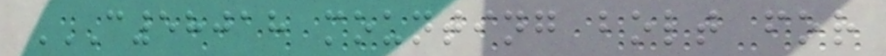C58018 MOUNTING BOLT FOR
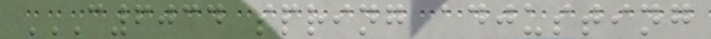C6034 SPRING ADJUSTING
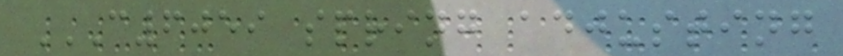C6059 SPRING ADJUSTING
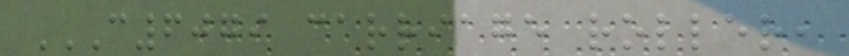C6079 CARRIAGE ROLLER,
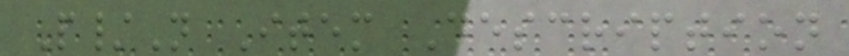P/N Item Description
